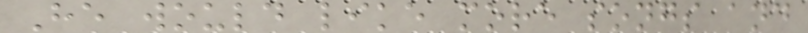He would like more songs and
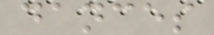dances
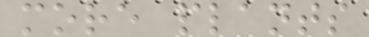more plants
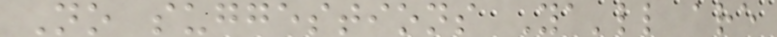No suggestions Ya'll are
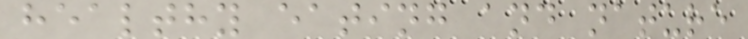healthy eating and nature
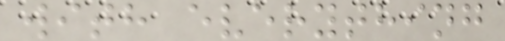with everything
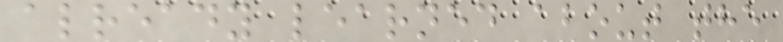already learned about the
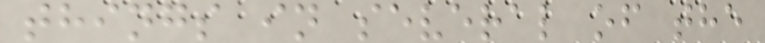things in several of the
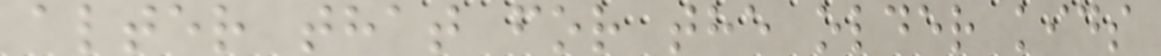alter that for the older kids
